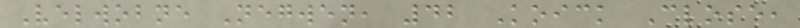Velwobne Negwen, 42 Koick Close,
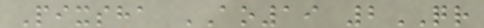Pixsha AO19 2QR
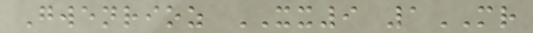Gwenrioz XX9 1MR
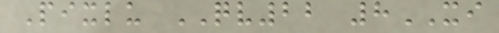Pixlu QV22 8XI
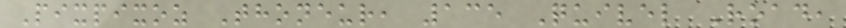Pixpixoz Thoneur, 135 Quivel Road,
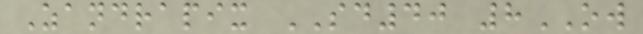Zandrapix SD40 8OW
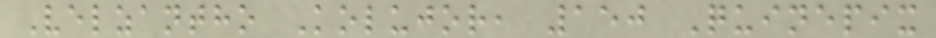Velzantho Kolujor, 150 Quinepix
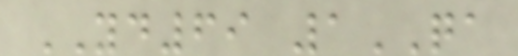YD69 1QA
